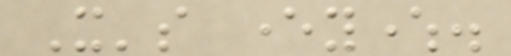It's everywhere.
